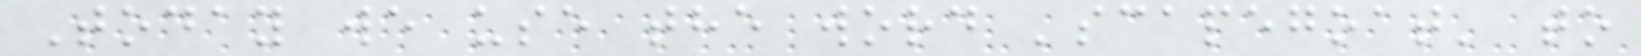Today we use the word 'scapegoat' to
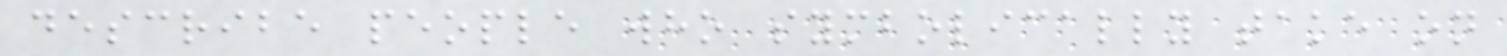describe people who symbolically take on
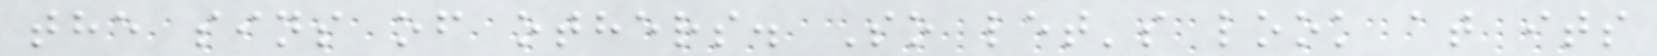the sins of others. So let's look at its
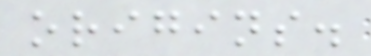origins.
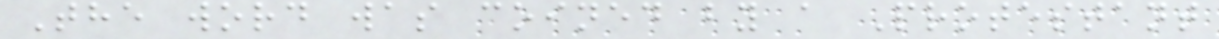The word was coined by a Protestant
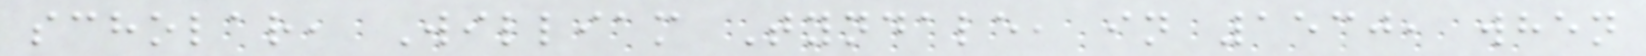scholar, William Tyndale, in 1530, when
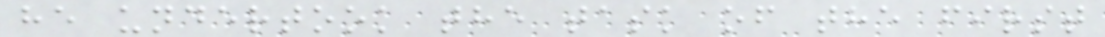he undertook the task of the first
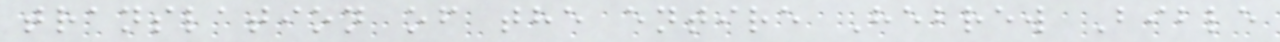translation of the entire Hebrew Bible
